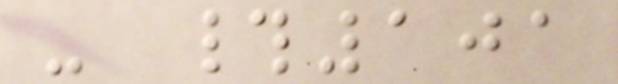- #101
